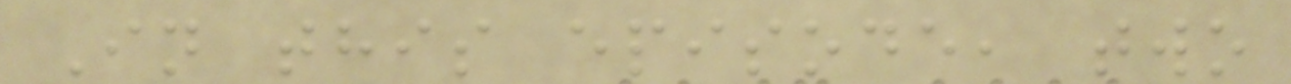In this episode, two
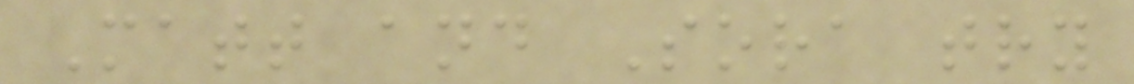Matt and Sora try
